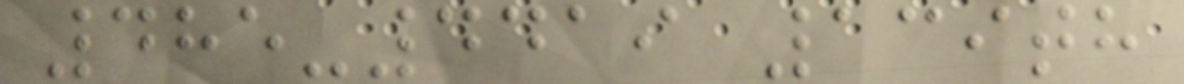485-4419 139th
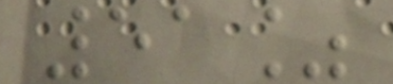51%
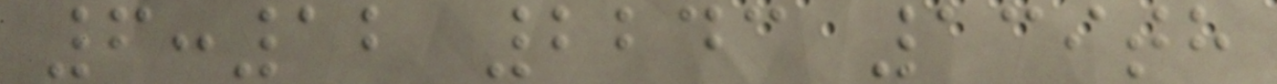6:12 2243 139th
